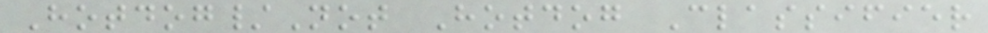Hotdog/Not Hotdog Classifier
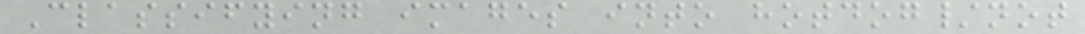Classifying images into hotdog/not
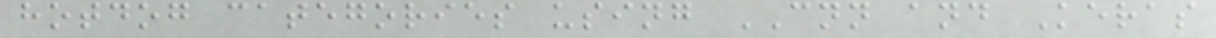hotdog categories using CNN and Keras
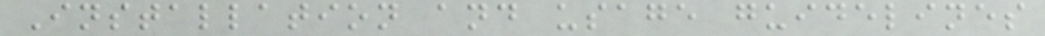Installation and usage guidelines
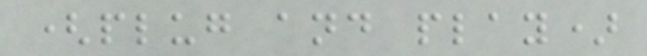(plug and play)
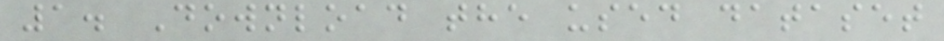1. Download the used dataset
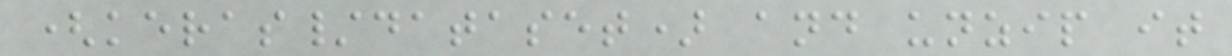(keras/dataset) and unzip it
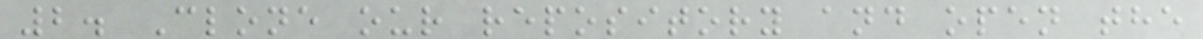2. Clone our repository and open the
